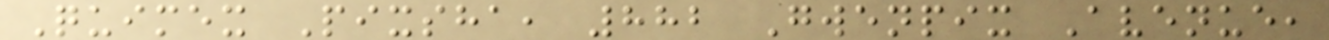Quimex Pixsha, 882 Gwenpix Avenue,
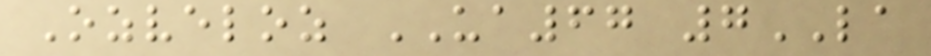Ozveloz UA67 7LA
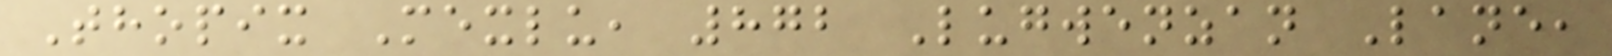Thopix Mexlu, 872 Lugwenzan Lane,
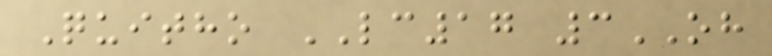Quitho LC17 3OH
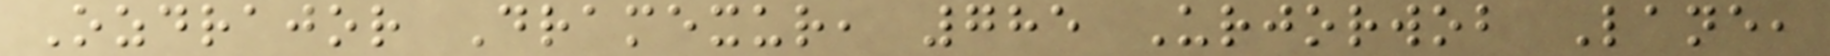Ozdrajor Dramexur, 785 Urjorwob Lane,
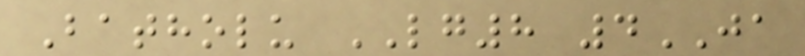Batholu LG8 4JA
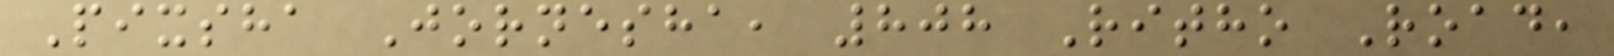Pixsha Jornesha, 808 Ritho Road,
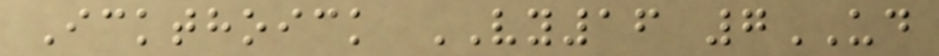Ickthoick VY16 7UD
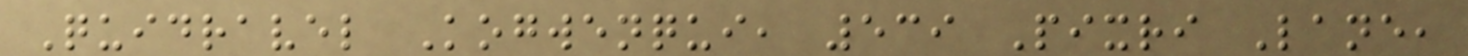Quidravel Kogwenqui, 539 Pixri Lane,
